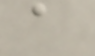a
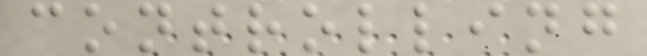controlling
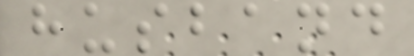husband
